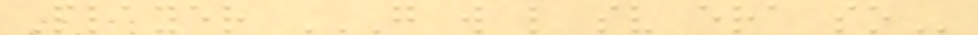Player G W L SV ERA SO
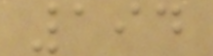194
